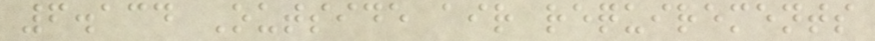6.134 Outside air requirements
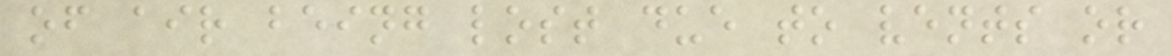of air being lost due to vents or
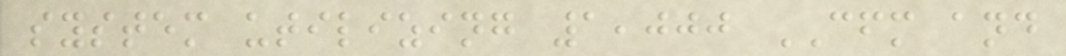system utilizing 1,000 CFM and
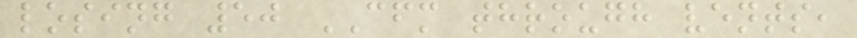losing 50 CFM through vents,
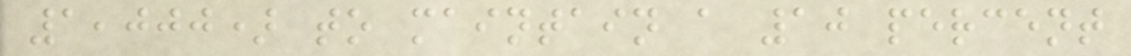1,000) to maintain a 10 percent
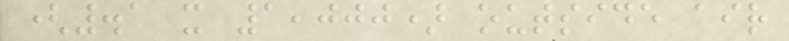(.1 x 1,000) outside air
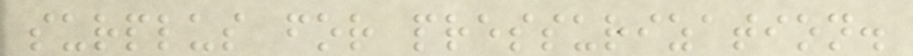surplus for pressurization.
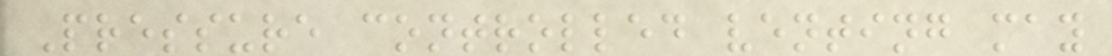Pressure controlled venting may
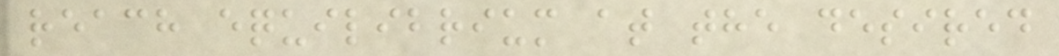reach equilibrium at the desired
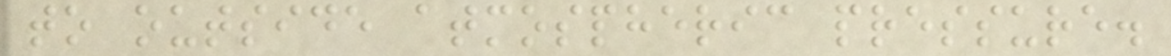to outside atmospheric pressure.
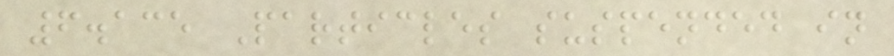6.135 Particles suspended in
